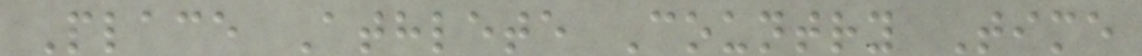Place Athlete Country Time
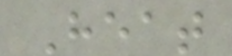Heat
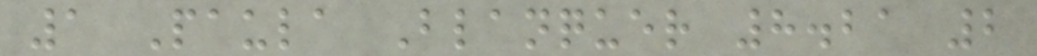1 Paula Blanquer 8.21 2
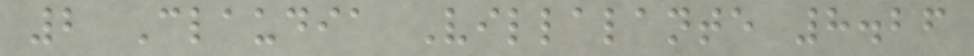2 Claudia Villalante 8.26
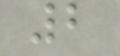2
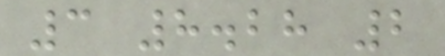3 8.28 2
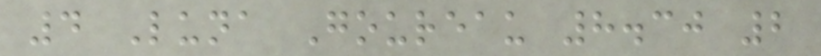4 Luna Goureau 8.30 2
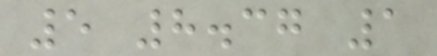5 8.37 1
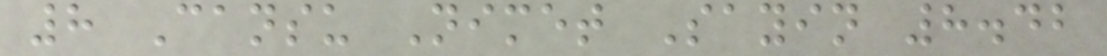8 Cansu Nimet Sayin 8.42
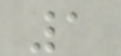1
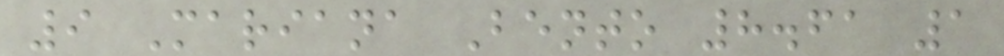9 Mariana Bento 8.61 1
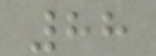88
